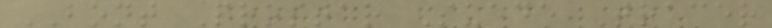BONT Prostar Suede Tracer
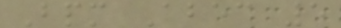Bpm Abec 5
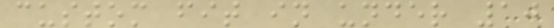custom fit in under 10
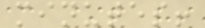minutes!
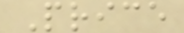Price
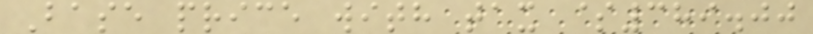Base price with tax $389.00
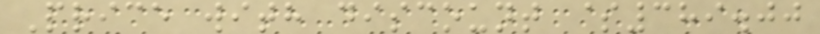Price with discount $389.00
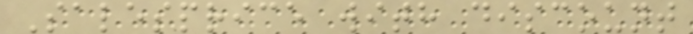Salesprice with discount
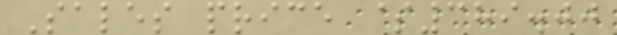Sales price $389.00
